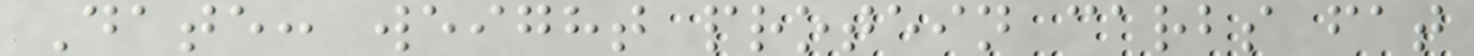Date: weight protein carbs fat
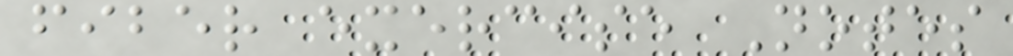fiber exercise Notes
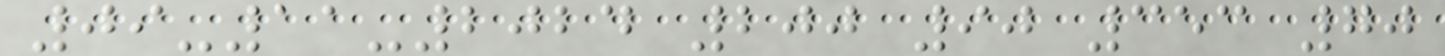09-11-2024 200 90 353 70
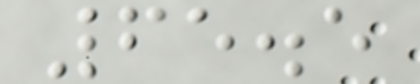65.5
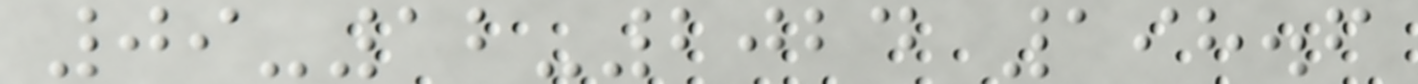09-12-2024 198.6
